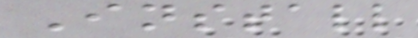Install
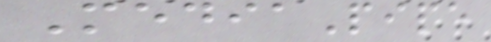MediaPipe
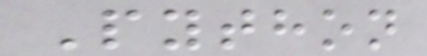Python
